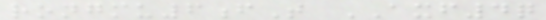rongmu6fT AXF4q
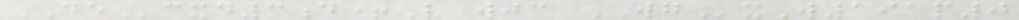DEcxd3d+V wjc WGxW191p0
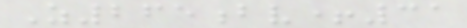Z265bv+31
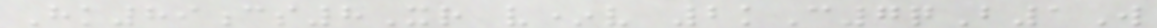Hk89cs8Xr v*v 2kC7qB1W
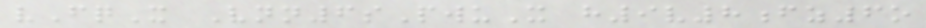vFqX Vnn6sPwuX h9v8fz6o
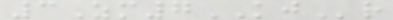3Zm7KJr
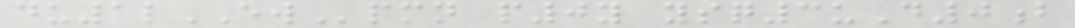du1lEWpmn p0y ysq3uD0b
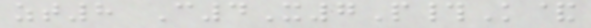zt8 C4X7P#K&
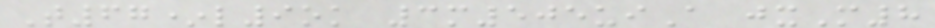T67*l9ok 3m505uiA jxM8
